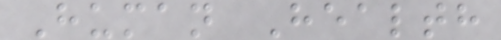Human Health
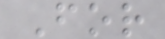For
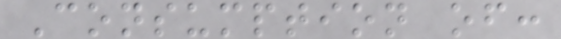Consumption of:
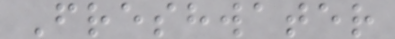Freshwater
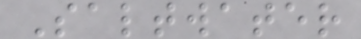Saltwater
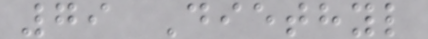79 Diethyl
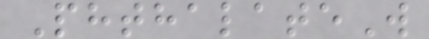PhthalateW
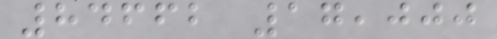84662 17,000
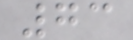73
